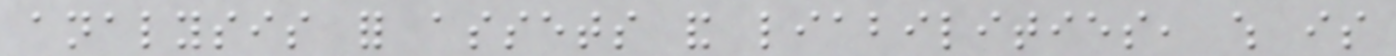analysis for assets and liabilities, which is
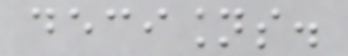decisions.
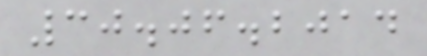30.06.2014
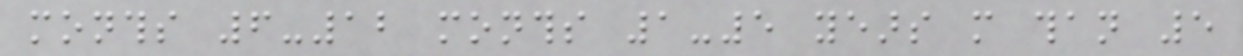months 6-12 months 1-5 years more than 5
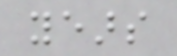years
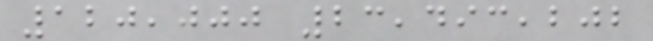120,000 23,493,202
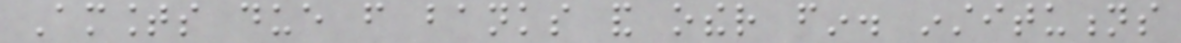Amounts due from banks and other fin. institutions
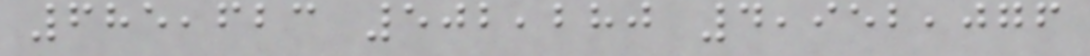685,623 502,280 4,952,076
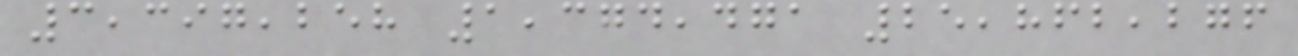3,397,258 1,374,471 25,862,276
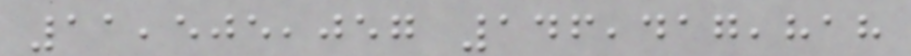11,505,057 146,417,818
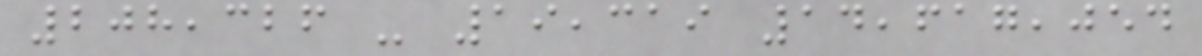208,326 - 19,319 14,617,054
